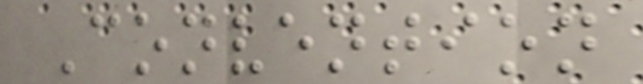Convention
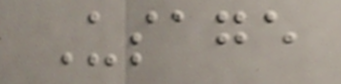Usage
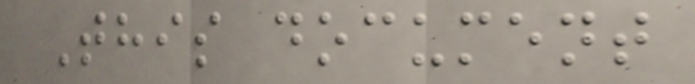This document
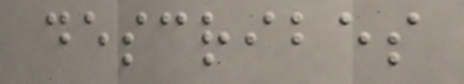describes
